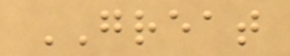GREAT
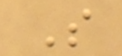S
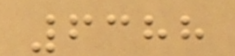6388
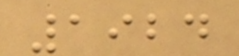1924
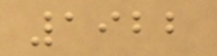1922
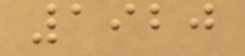1920
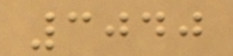3040
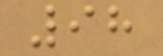98
